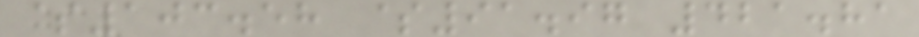$103.58 $91.97 421.81
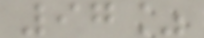97%
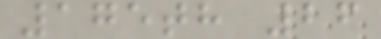175th 26
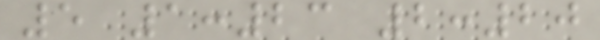5 1:23 2:20
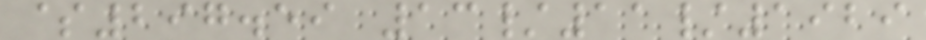$297.59 13/11/1929
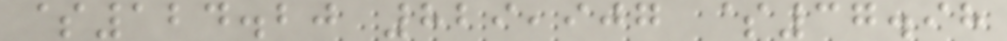$124.20 829,907 $37.98
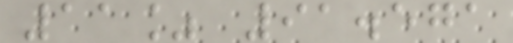11% 91.571
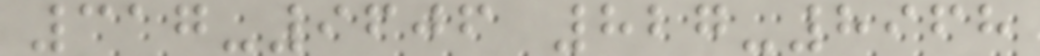317-9606 827-8968
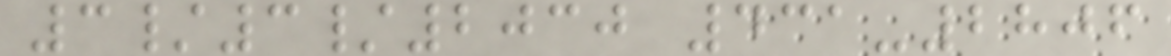3/3/2030 431-2806
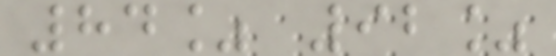84% 92%
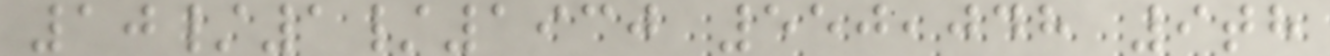10/1/1930 550,048 9th
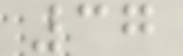37
